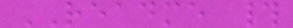README #
